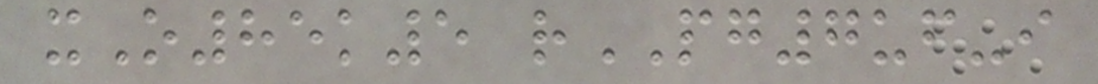xO85k5 rPG7uf-i
